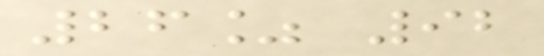26% 92
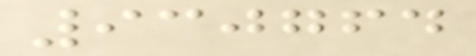930764
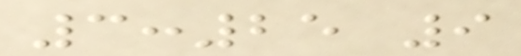3:25 9
